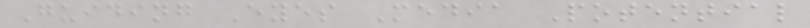Guiding Eyes Media Potential
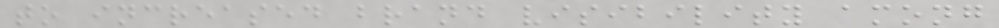to increased brand visibility among
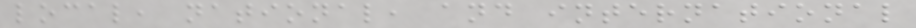local, national, and international
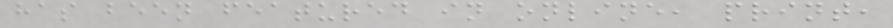has been featured in online, print,
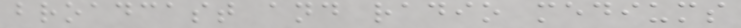broadcast and radio mediums
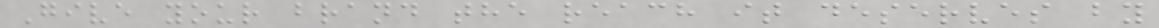Give your brand the reach it deserves by
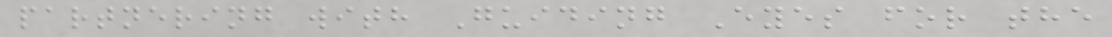partnering with Guiding Eyes for the
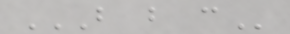B B C
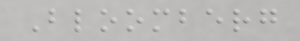Bloomberg
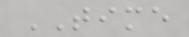TIME
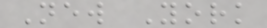New York
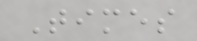Times
